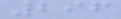296
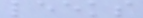leeks
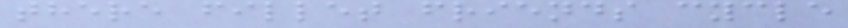there fillet friends cycle
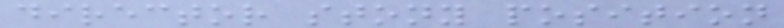director stony position
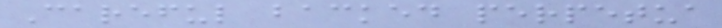Careful backed perpetua
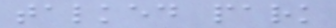talked park
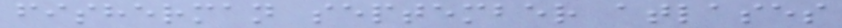fisherman september atlases
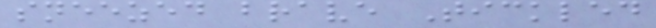sneezed brave Tickled
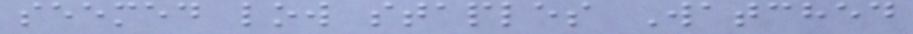seemed low staples Watched
